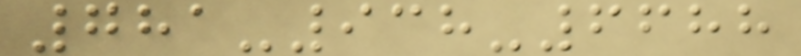781-938-6688
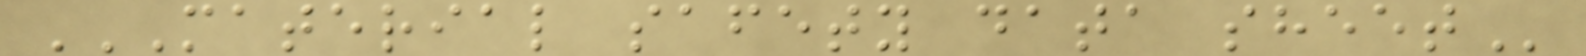MATERIAL SAFETY DATA SHEET
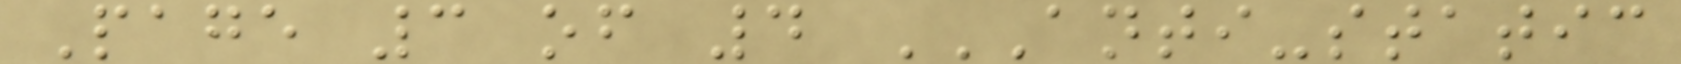Page 3 of 4 ANTI-STATIC
